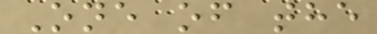One of the
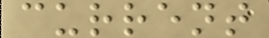current
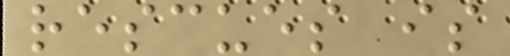rescues is
